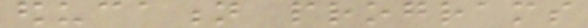education programs
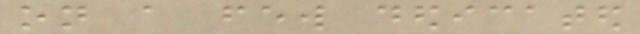on a few dedicated
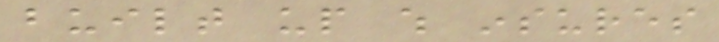built up which insures
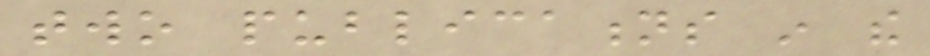two publications in the
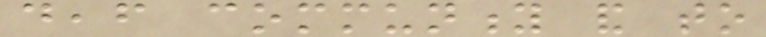deaf community and to
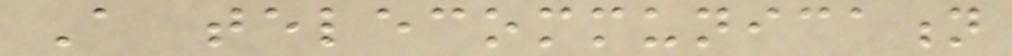A telecommunication
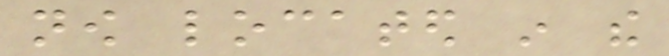now located in the
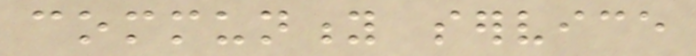community service
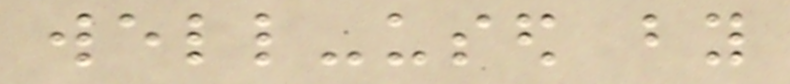well-used by
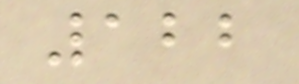122
